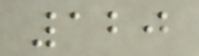120
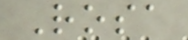Rosa
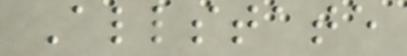Allstate
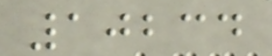10234
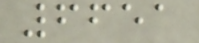6651
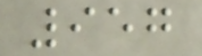957
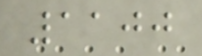1100
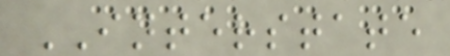INTERSTATE
